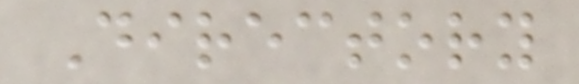Directory
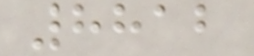8812
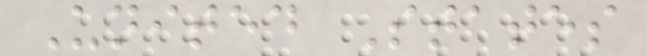United States
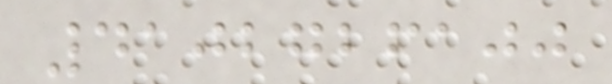4102726100
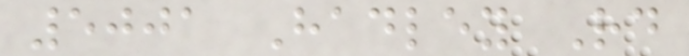5001 Hadley Rd
